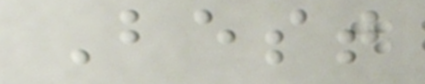Best
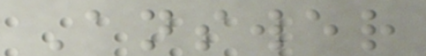Answer
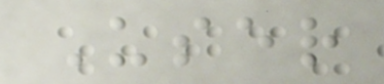User
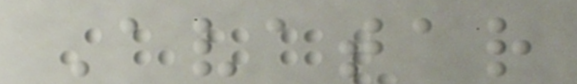Avatar
